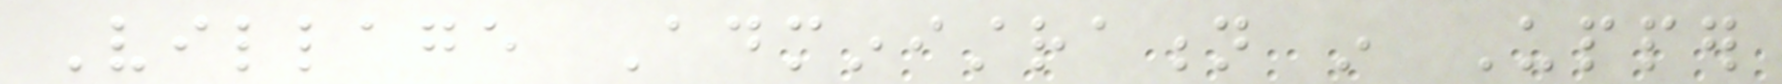Village Administration in Upper
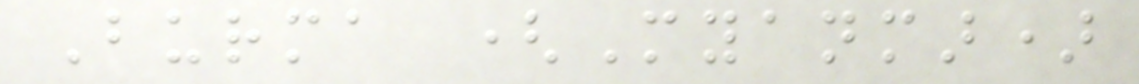Burma (Myanmar)
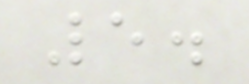5.
